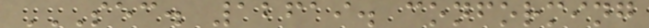SEC. 12619. CONFORMING
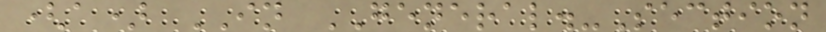(a) IN GENERAL.-Section
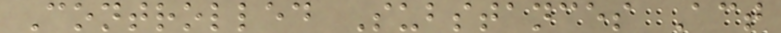Controlled Substances Act
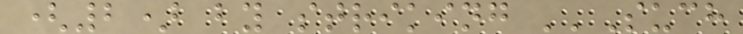(2) by striking ''Such
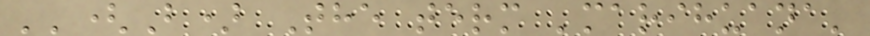''(B) The term 'marihuana'
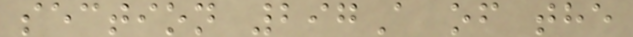section 297A of the
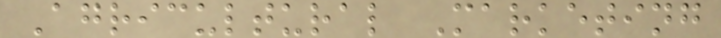Agricultural Marketing
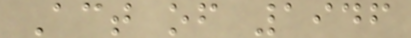Act of 1946
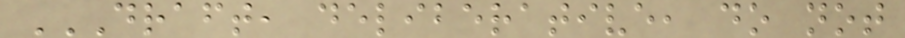DRAFT, DELIBERATIVE, DO NOT
